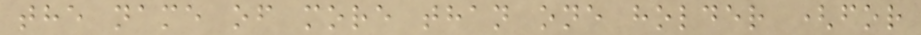the name of more than one holder (for
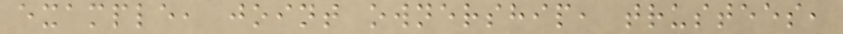example, joint ownership, trustees,
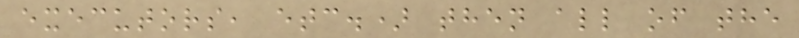executors, etc.) then all of the
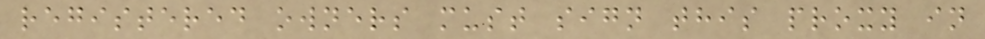registered owners must sign this proxy in
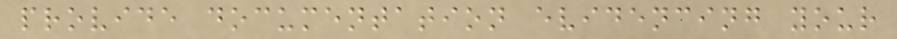provide documentation evidencing your
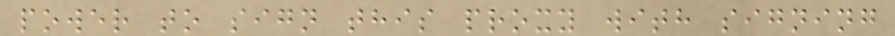power to sign this proxy with signing
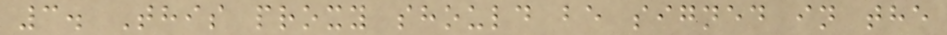3. This proxy should be signed in the
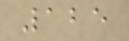125
